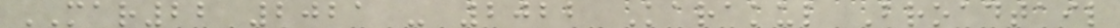MAR22 2021 - 2022 Karakul Broadtail
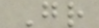Gr
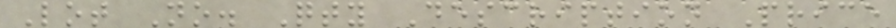Lot No. Qty Description Price
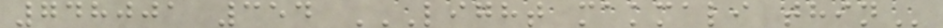748001 354 LIGHT MAKMALI THIN
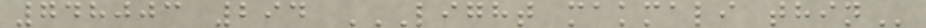748003 294 LIGHT MAKMALI THIN
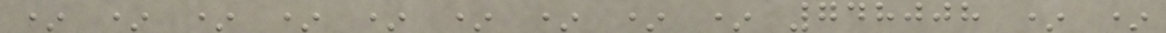* * * * * * * * * 748008 * *
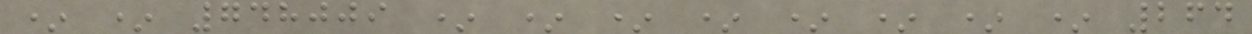* * 748009 * * * * * * * * 264
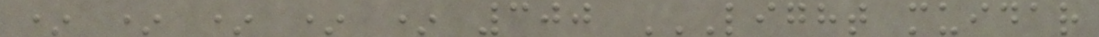* * * * * 300 LIGHT MUIDAR
